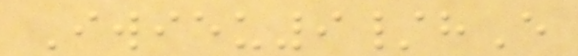Iwieu9/hE
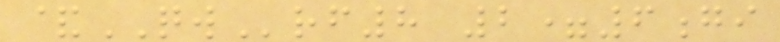&QWrf8 2=6gi
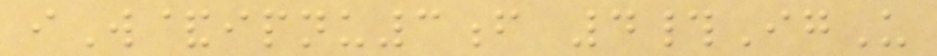iW&ipnu3f 4#IgU
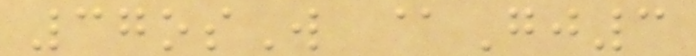37osW @Gj3
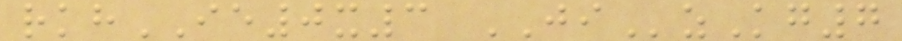rkhIE0x3 JIzKg7
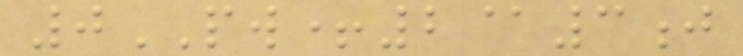0PW+2@3j
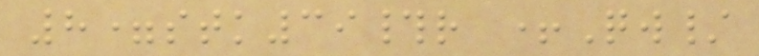8=stk39#r +Qw/
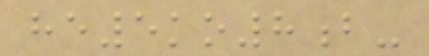he5ko8b-
